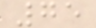75
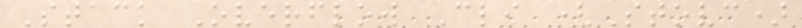Stack Overflow Cli (Stovc)
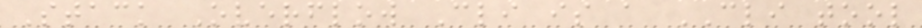Stack Overflow Cli is a CLI tool
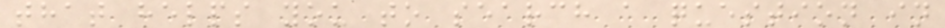that helps you to search a question in
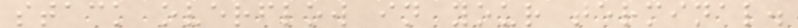stack overflow in your terminal.
